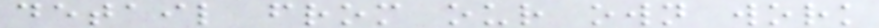detail from our own work
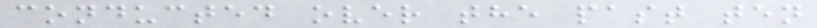conducted over the past ten
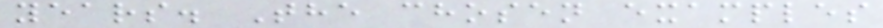years. The chosen examples
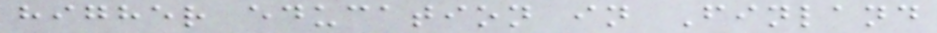higher education in Finland
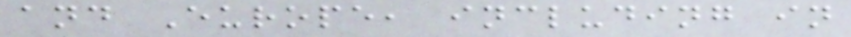and Europe, including in
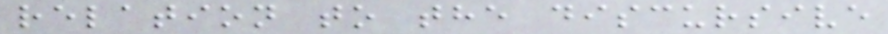relation to the discursive
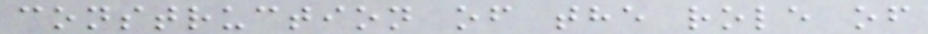construction of the role of
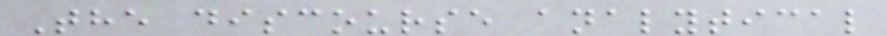The discourse analytical
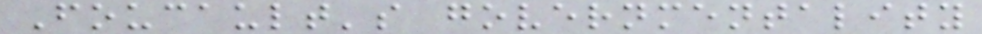Foucault's governmentality
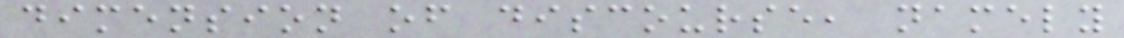dimension of discourse, namely
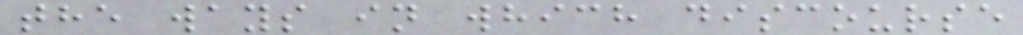the ways in which discourse
